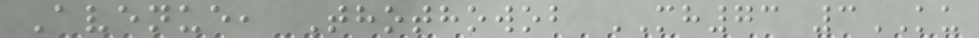Avenue, Thothowob MH73 3KU
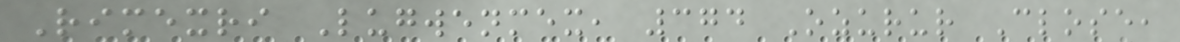Rimexri Lugwenmex, 374 Ozurur Close,
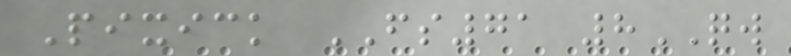Pixick FS71 8QW
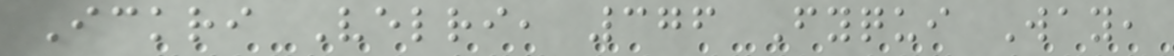Ickri Velri, 376 Fyqui Way,
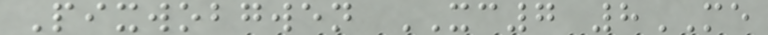Pixwobgwen XC7 8ME
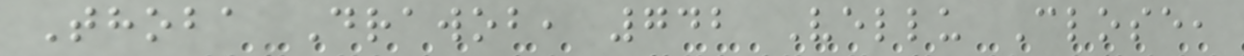Thoba Drawob, 742 Vellu Close,
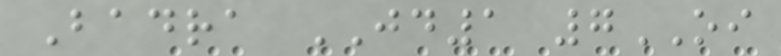Badra JD1 7OI
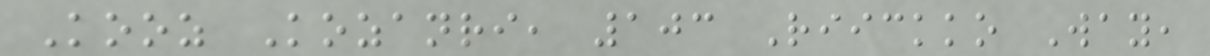Kooz Kozanri, 103 Riickko Way,
